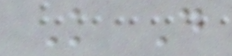K D
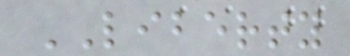LIBERTY
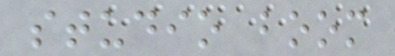studio boom
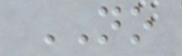NO
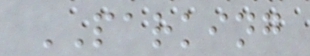PARKING
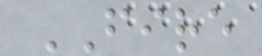FIRE
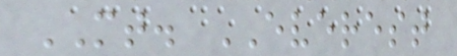MT. EVEREST
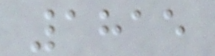1815
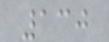130
